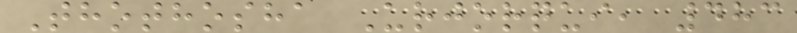Thothosha Urjorqui, 483
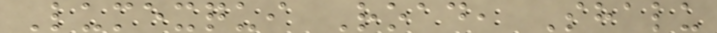Lumexqui Road, Shalu
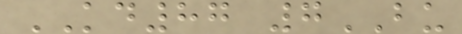KD87 7BU
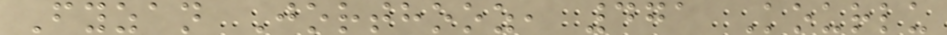Fyzan Jorthooz, 471 Kourlu
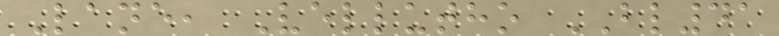Lane, Vellutho BL41
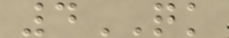4QK
